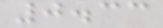0.33
